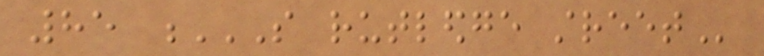85 S RUTLEDGE STREET
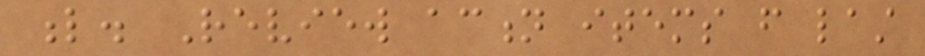l. Review action items from last
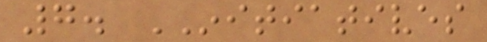7. INITIATIVES
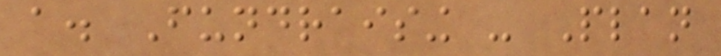a. Fundraising - Plan
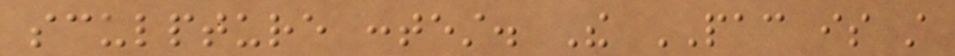sculpture contest. The PAC is still
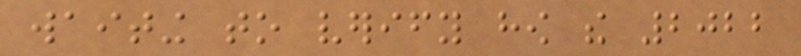waiting to verify how the 2022
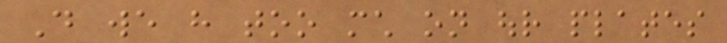Do we have too much on our plates
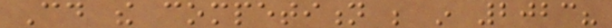Could the competition be in 2023?
